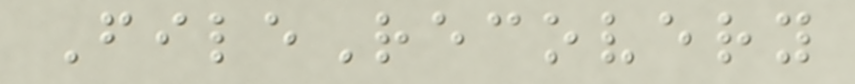FileRecovery
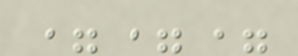===
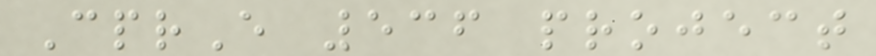CprE 536 project
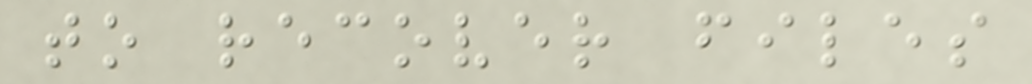to recover files
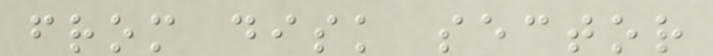from disk sector
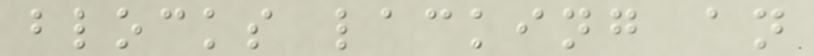blocks lacking an
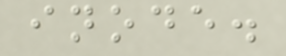inode.
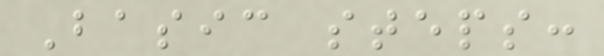Basic steps:
